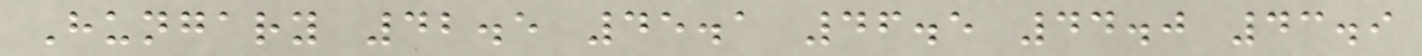Hungary 42.5 45.1 46.5 44.0 43.9
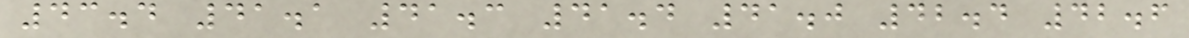43.4 41.1 41.3 41.4 41.0 42.4 42.6
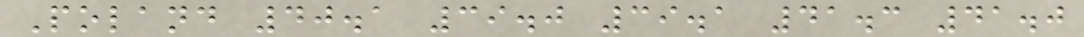Poland 40.1 39.0 39.1 41.3 41.0
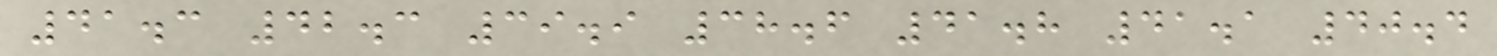41.3 42.3 39.9 38.6 41.8 41.1 40.4
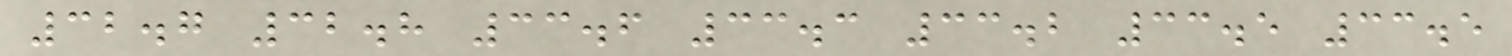32.7 32.8 33.6 33.3 33.2 33.5 33.5
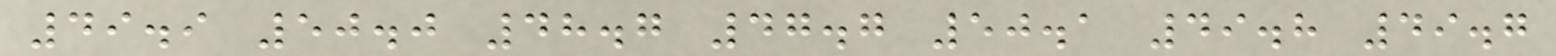49.9 50.0 48.7 47.7 50.1 49.8 49.7
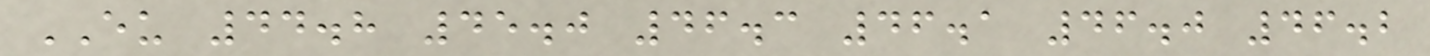EU 44.8 45.0 46.3 46.1 46.0 46.2
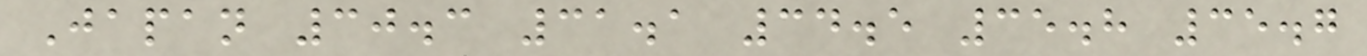Japan 30.3 31.1 34.5 35.8 35.7
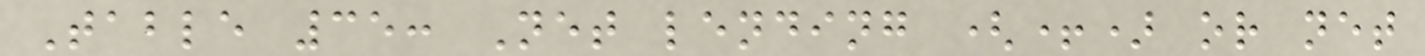Table 35: Net lending (+) or net
